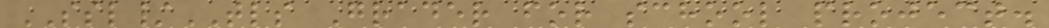SSL/TLS Grader for school project.
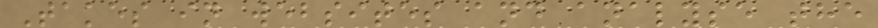Takes in websites and analyse the
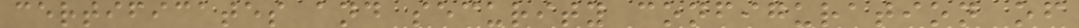certificates and security configuration of
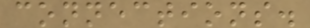connections.
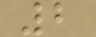2
